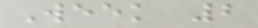Week 2
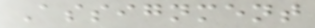Assignment
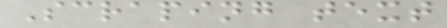Scraping text
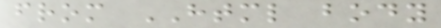from HTML body
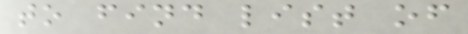to find list of
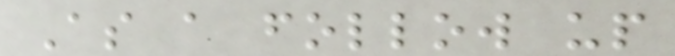As a follow up
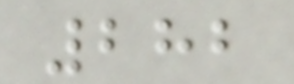282
